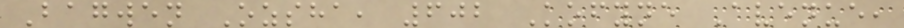Bagwen Ozsha, 602 Kofyne Avenue,
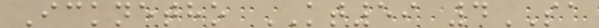Icknetho KT59 4SA
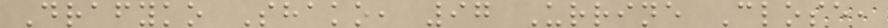Drafyko Shako, 97 Urrine Close,
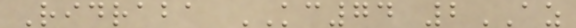Ridraba KC74 2AZ
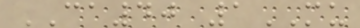CA40 1MU
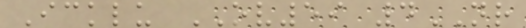Icklu OV59 4NR
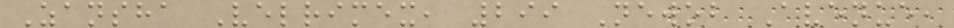Zansha Velrimex, 299 Newob Avenue,
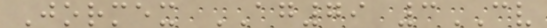Jormex AG79 3CV
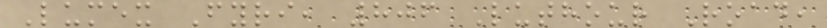Lumex Fyri, 806 Luthour Road,
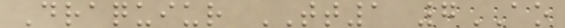Draquiur TT1 7AO
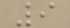9
